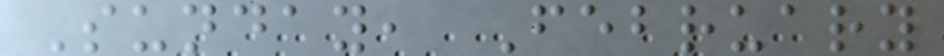Sunday, February
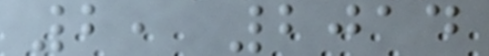2, 2014
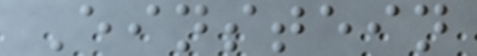Einstein
